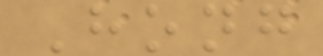Hong
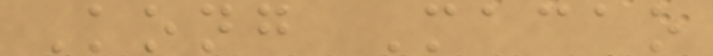Kong Macao
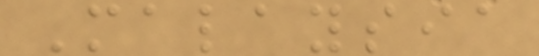Malaysia
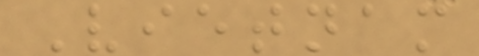Vietnam
